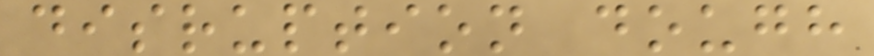disruption dough
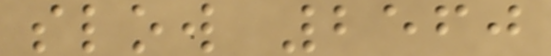slow 2560
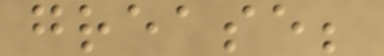grease;
